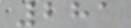281
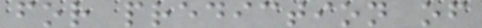for prediction of
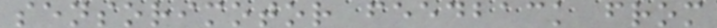sensorimotor feedback from
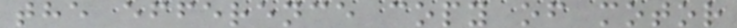the efference copy of motor
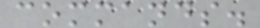commands.
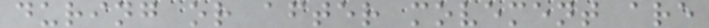during or after movement are
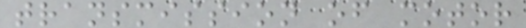transmission of motor
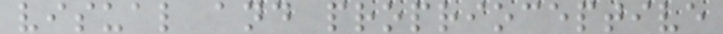visual and proprioceptive
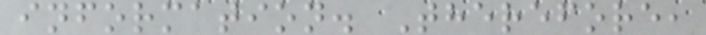information. Therefore,
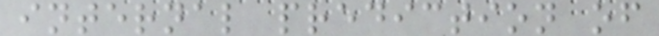internal prediction of
